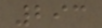293
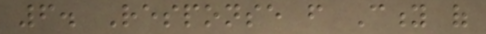6. Response from City of
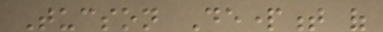Tucson Department of
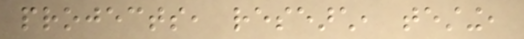projects, research, testing,
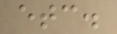etc.
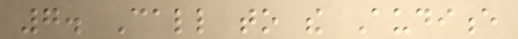7. Call to the Audience
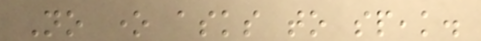No one asks to speak.
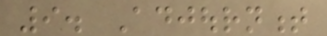9. Adjournment
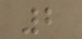2
